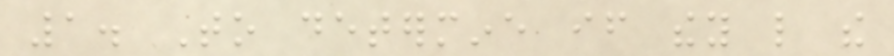1. To determine if they like the
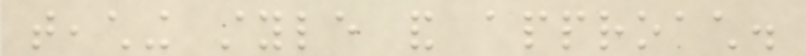teaching style and approach.
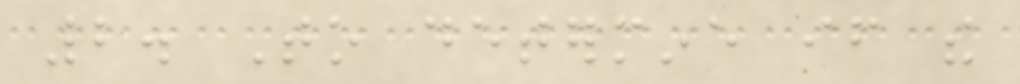2. To determine if the
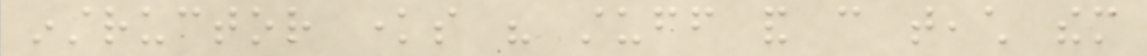instructor knows his stuff and can teach them
